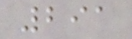291
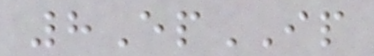8EpIP
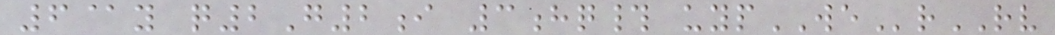6@y q2G2i 3hq# uypWErRV
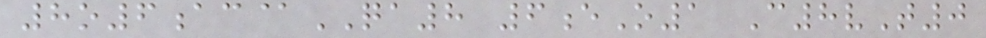8o6ac@QA8 6eO1 C8vT0
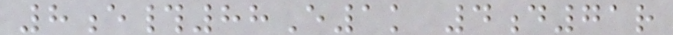8e#88E1k 4d71r
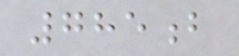785b
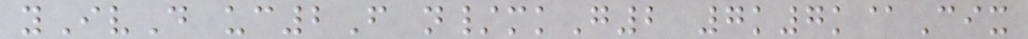yIvD uc2F n/mkG2 7k7k@Cix
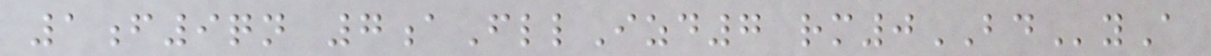1f9qn 7aFllIzd7 rm0BDyA
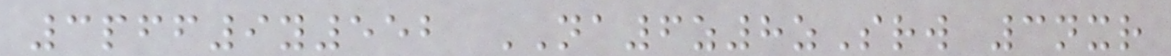3pff9y552 NA6z8zSrw 3nxr
